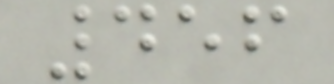456
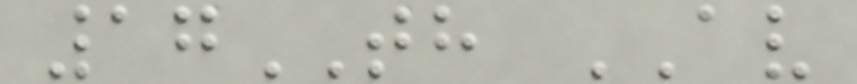17TH AV
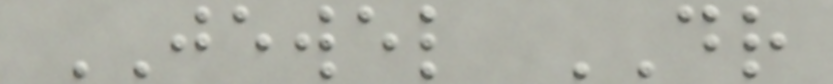JEWEL DR
